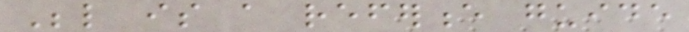Below is a reference guide
